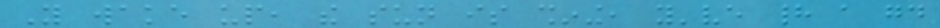You wake up, the sun is shining, you've had a good
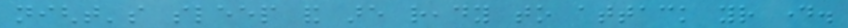night's sleep and are ready to attack your day.
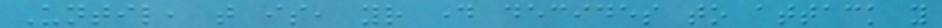Until, that is, your day decides to attack you
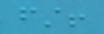first!
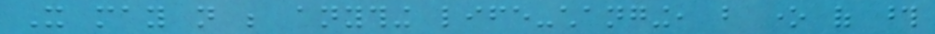It may not be anything life-changing, but one of those
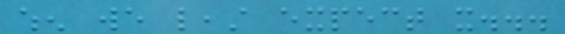when we least expect it...
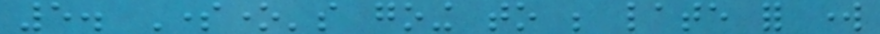5. Someone's going to be late for work
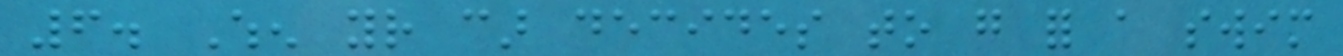6. When your car decides to go for a swim
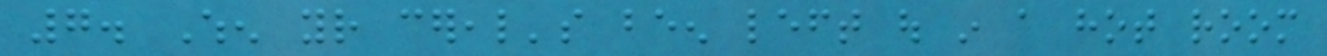7. When your cereal's been left out in a hot room
